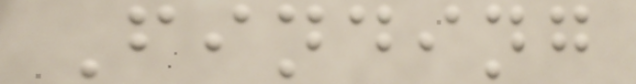Finding
